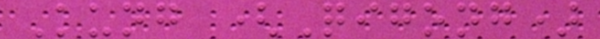Kung (Qigong)
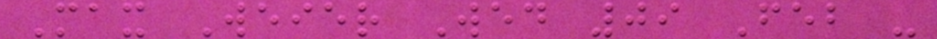Max Weier Wed 09 Feb -
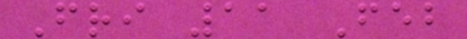Fri 11 Feb
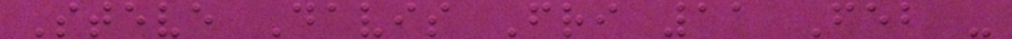Steve Davis Fri 11 Feb -
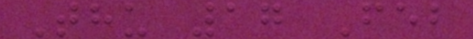Thu 17 Feb
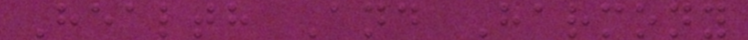Health And Harmony
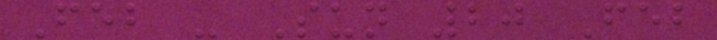Feb - Sun 20 Feb
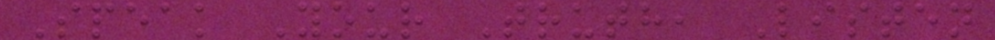Speak Your Truth, Listen
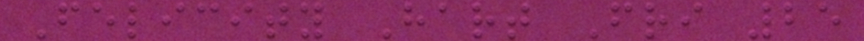Felicity Hart Fri 25
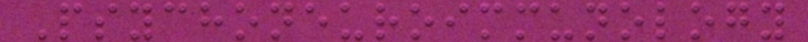Psychoneuroimmunology
